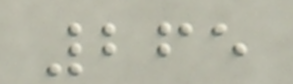265
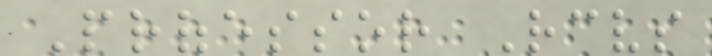Professor Receives
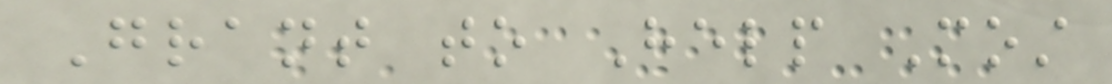Grant to Help Most
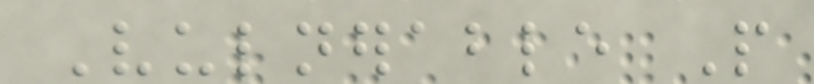Vulnerable People
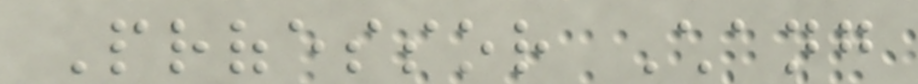Professor Chang
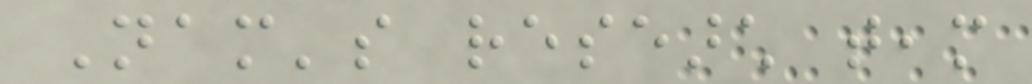Nam's research team
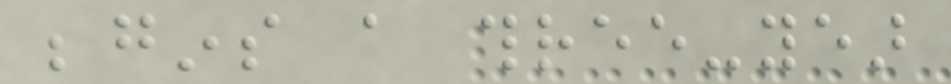begins a three-year
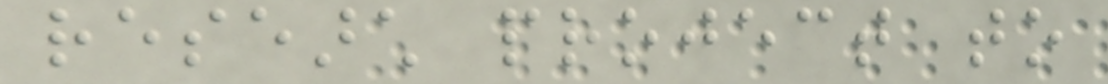research project to
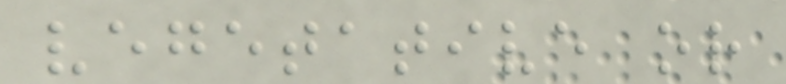vegetative or
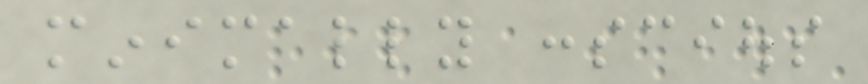minimally conscious
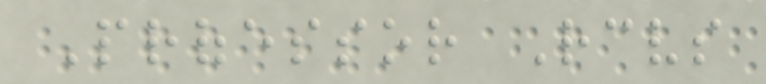Professor Receives
